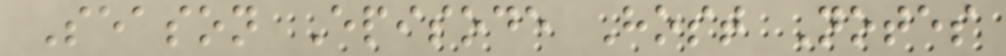Season Episode Host Notes
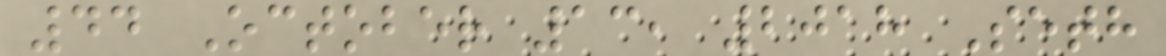44 October 13, 2018 Seth
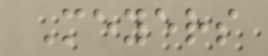Meyers
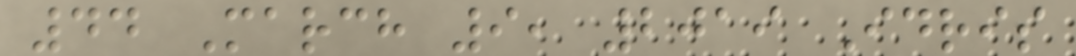44 March 9, 2019 Idris
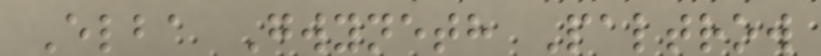Elba Gwyneth Paltrow
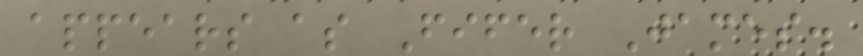appears as Fifer James.
